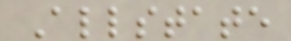Allstate
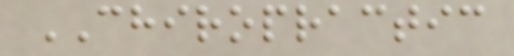CHIROPRACTIC
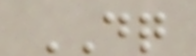DQ
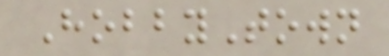HobbyTown
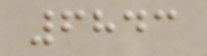6843
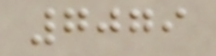7079
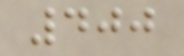400
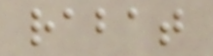rabat
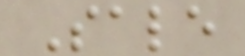Sale
